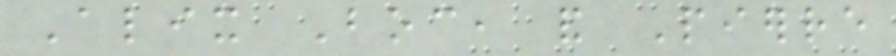Alix Boc, and Pierre
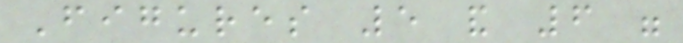Figures 5 and 6 were
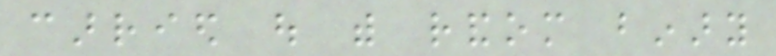carried out with random binary
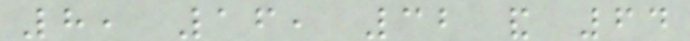8, 16, 32 and 64
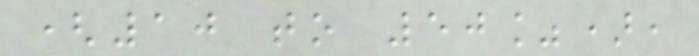(10 to 50%),
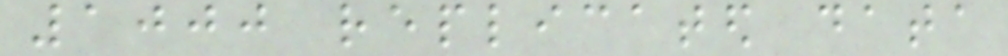1000 replicated data
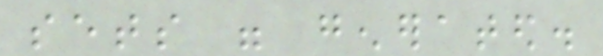sets were generated.
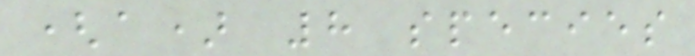(a) 8 species
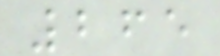265
